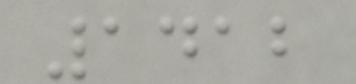1412
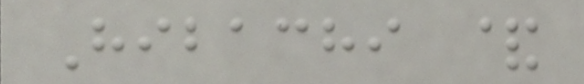Hibachi &
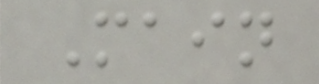Main
